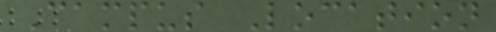Campus Location
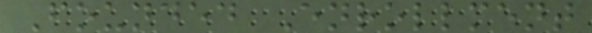Founded Enrollment
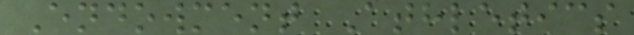Endowment Athletics
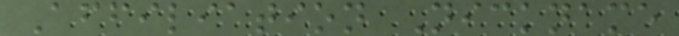Affiliation Nickname
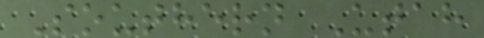Southern Utah
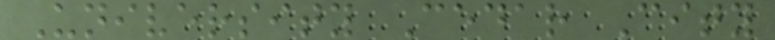University Cedar City
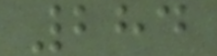284
